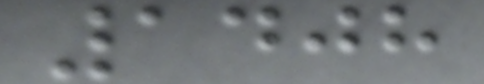1408
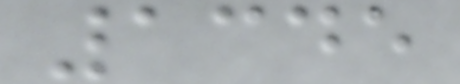1345
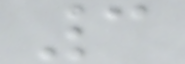3
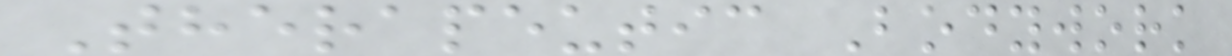Therapeutic Bodywork
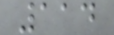114
